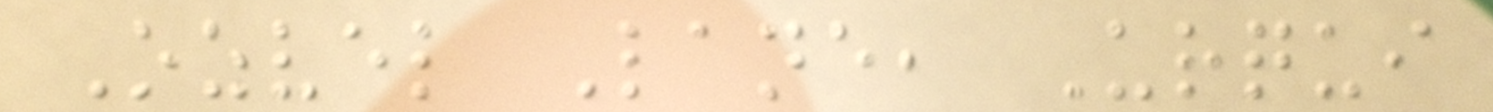Ozvel Lane, Urqui
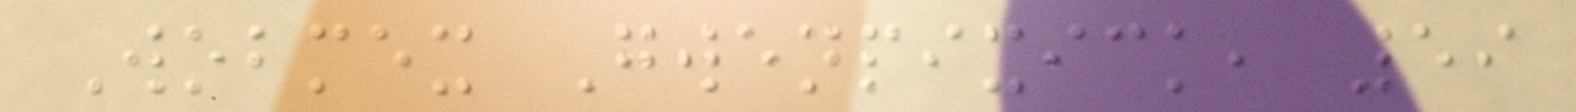Wobmex Gwenpixick, 59
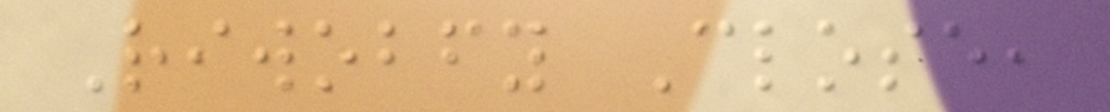Riwobfy Close,
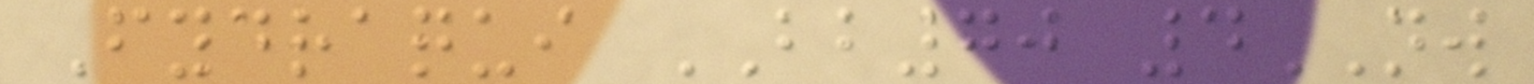Fydraqui BB70 4NW
